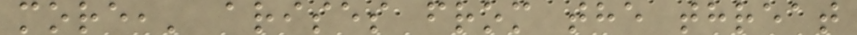more,' arises from the threat
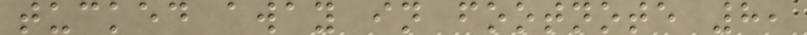tucked away in footnote 8,
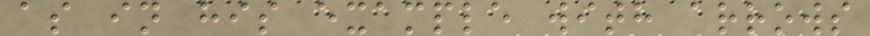as in his example with arrows
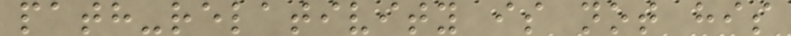path-relativity is not his
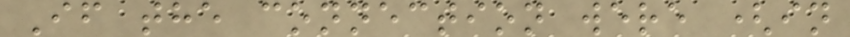If the connection were (in
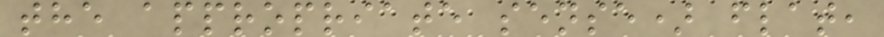the appropriate sense) flat,
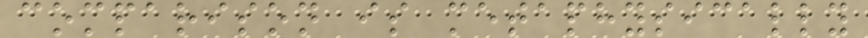comparison is metaphysically
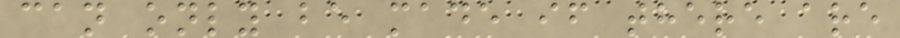can only be made if there are
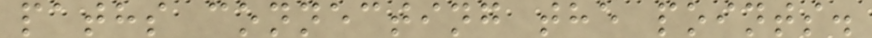paths connecting the points.
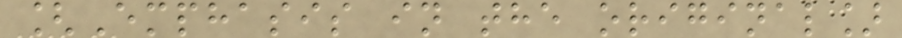[Emphasis in the original]
